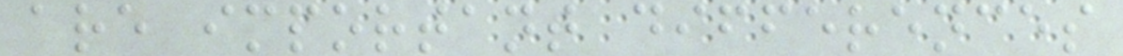are important differences
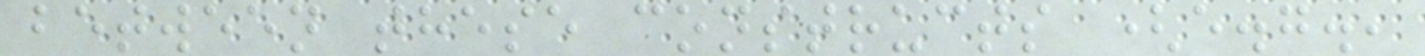between these constructs (e.g.,
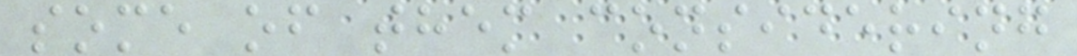some of them considering
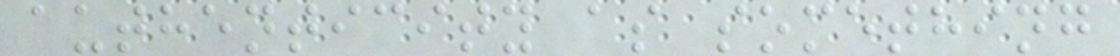authenticity as something
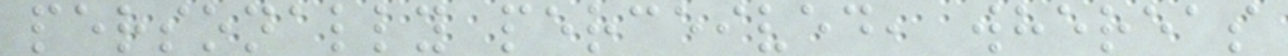personally perceived, whereas
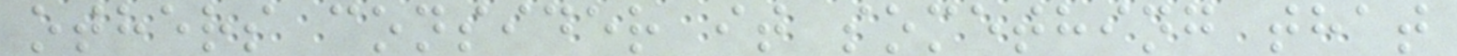others consider it something that
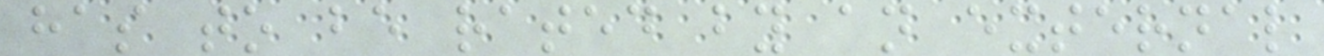has to be rated by an external
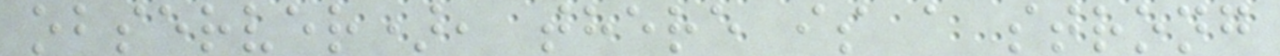observer), there is a strong
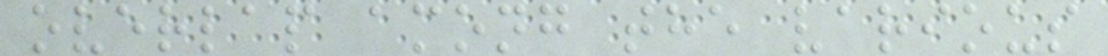overlap among the various
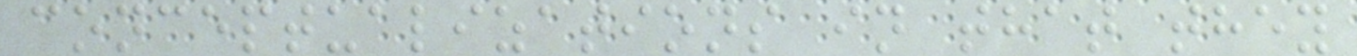conceptualizations in that they
